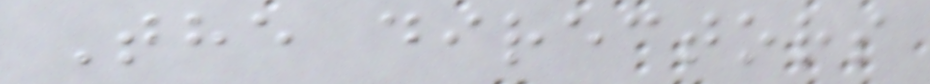The directors
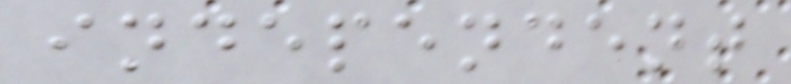independent
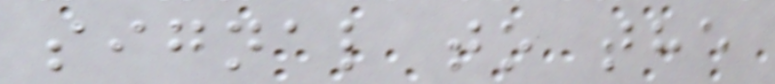signal to the
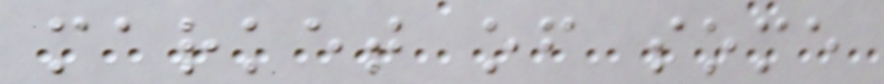market of some
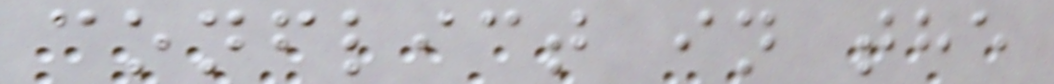conflict in the
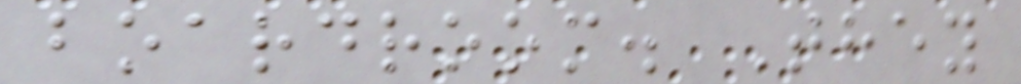boardroom. They
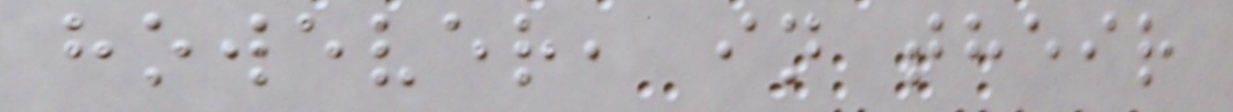however, in their
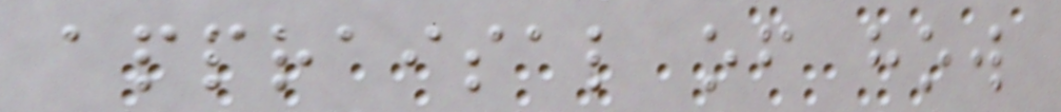appraisal of how
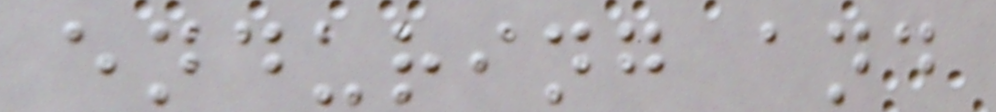enduring and
